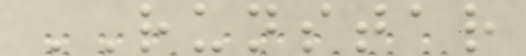RUNSTAR
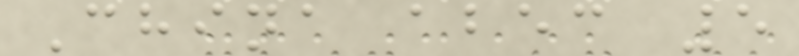China abec 5
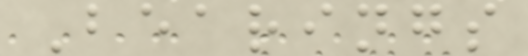Bearings
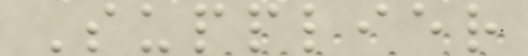Supplier
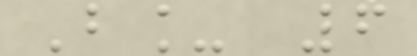B_ 6
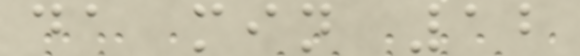da min 12
